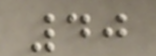40
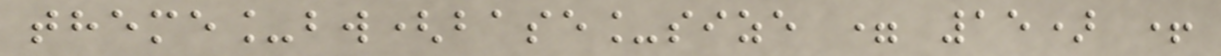theme_bw(base_size = 15) +
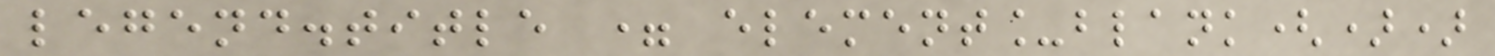legend.title = element_blank())
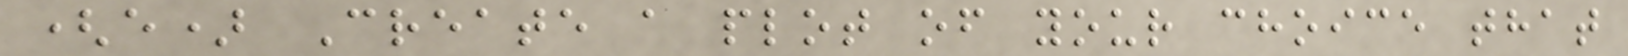(e) Create a plot of your choice that
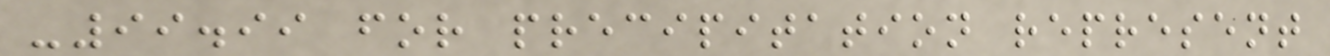-99.99 for precipitation represent
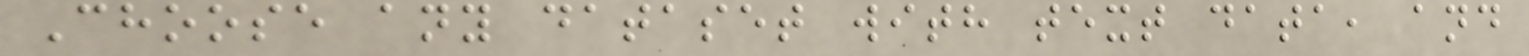Choose any dataset with text data, and
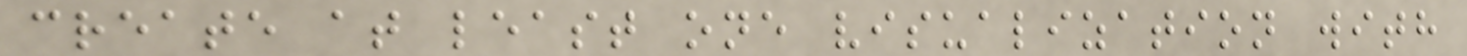create at least one visualization with
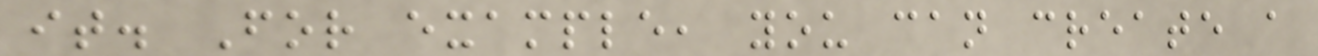it. For example, you can create a
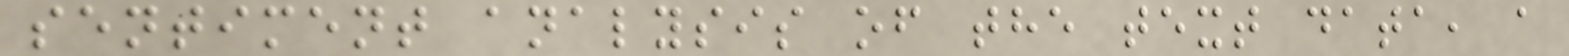sentiment analysis of the text data, a
